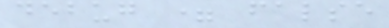debug = false
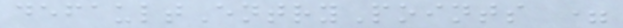defaultEntryPoints =
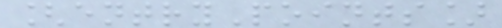[entryPoints]
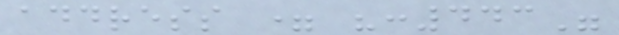address = ":443"
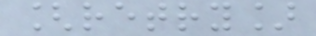[retry]
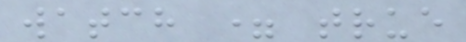watch = true
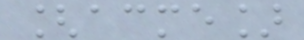[acme]
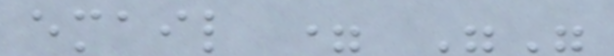email = ""
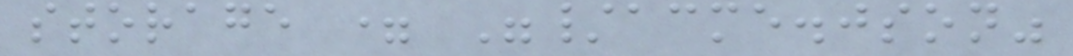storage = "/acme.json"
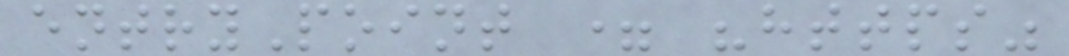entryPoint = "https"
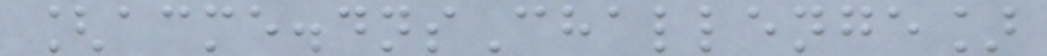[acme.dnsChallenge]
